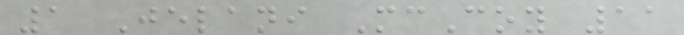1 Jelani McCoy 11
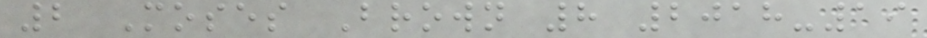2 Moses Brown 8 2018-19
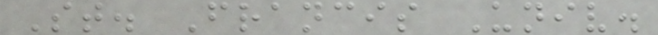St. Francis Univ.
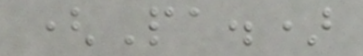(Pa.)
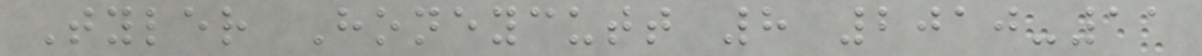Tyler Honeycutt 8 2010-11
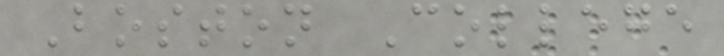Boston College
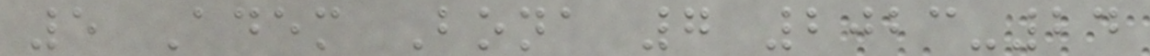5 Adem Bona 7 2023-24
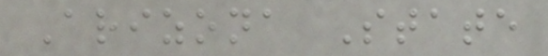Arizona State
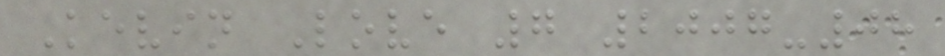Kevin Love 7 2007-08
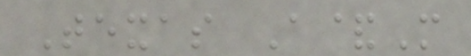Texas A&M
